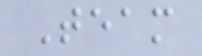Team
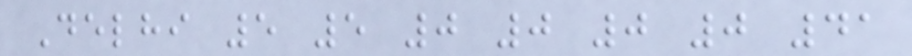Delhi 5 5 0 0 0 0 41
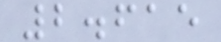2.615
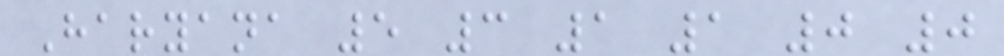Haryana 5 3 1 1 0 0
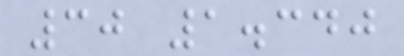30 1.340
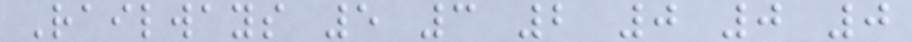Railways 5 3 2 0 0 0
